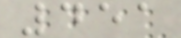451
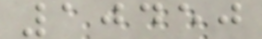10450
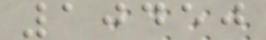10450
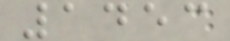1453
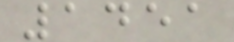1451
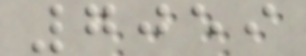7059
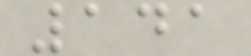141
